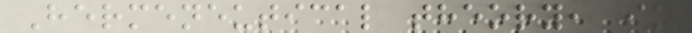Hermeneutical theory, in
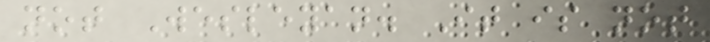not Wesleyan. It is not
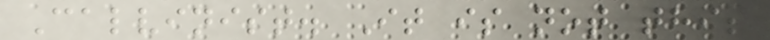Calvinist. It is not this
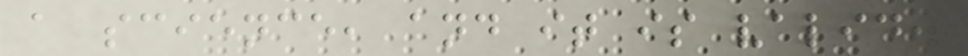a science, and it is valid.
